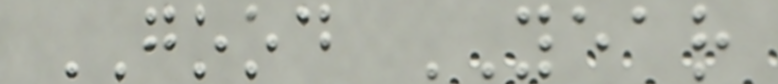GOOD YEAR
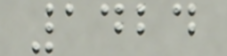1424
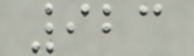923
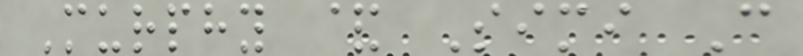Murphy & Simi C
